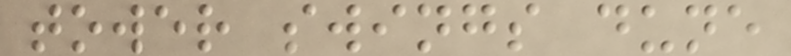tower swings dune
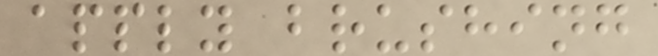apply brushing
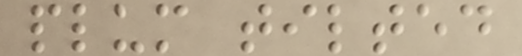plum tilted
